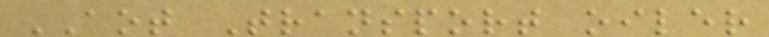AOT Transport oiler
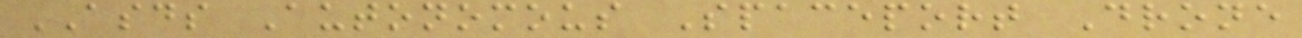ASDS Autonomous Spaceport Drone
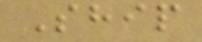Ship
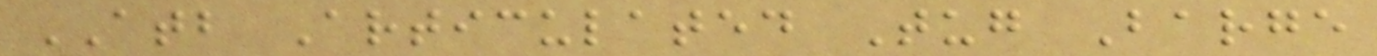ATB Articulated Tug Barge
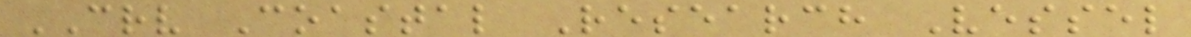CRV Coastal Research Vessel
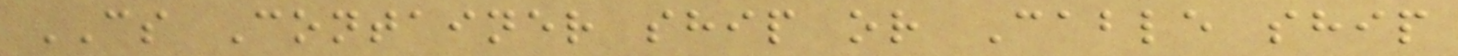CS Container ship or Cable ship
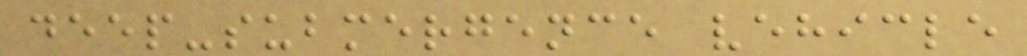deep-submergence vehicle
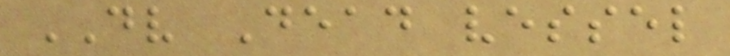DV Dead vessel
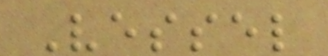Vessel
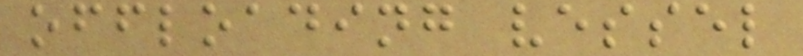offloading vessel
